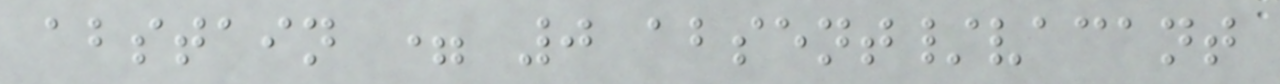abstain = 0 absent/vacant
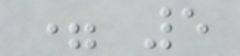= 5
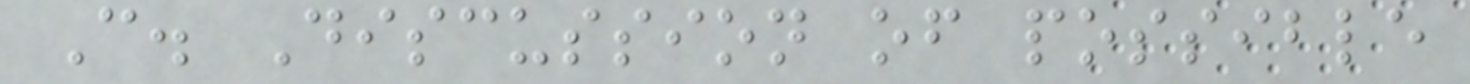C. Discussion of possible
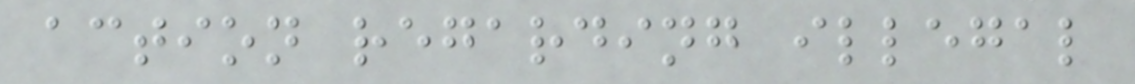action regarding illegal
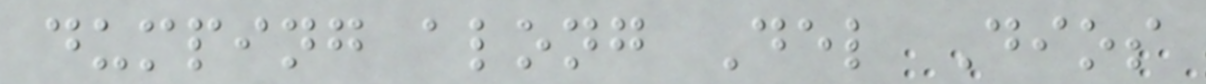dumping along Del Dios
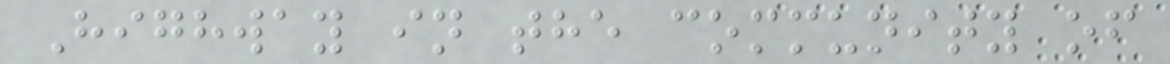Highway in the community of
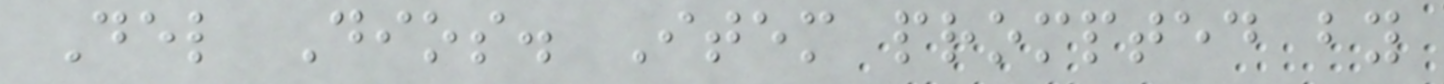Del Dios. Item prompted by
